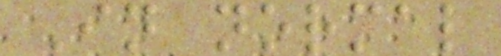In normal
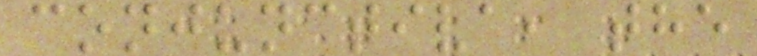conjunctiva, the
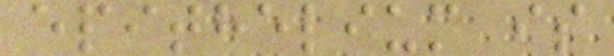epithelium is
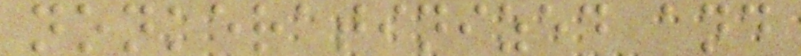nonkeratinized and
